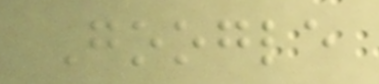Google
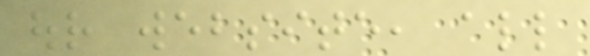our website, all
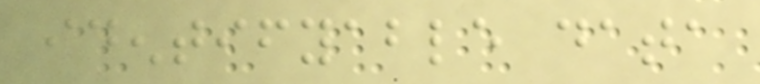identifyable data
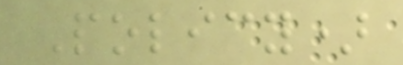Policy)
